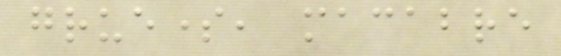gruesome, macabre
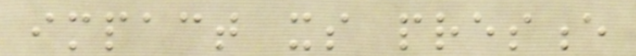impact its presence
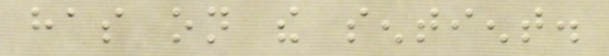has on the sentient.
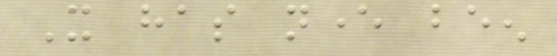It has never been
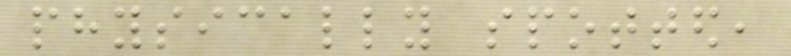physically spotted,
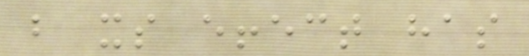but its effect has
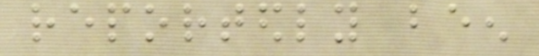reportedly been
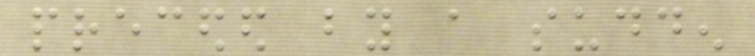preceded by a sudden
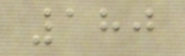180
